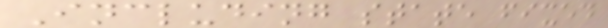Including state fixed
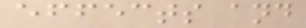effects and
